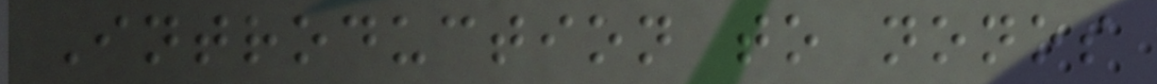Introduction to nonos
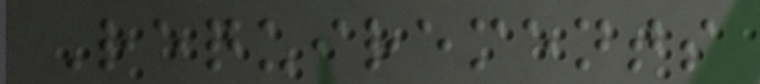Requirements
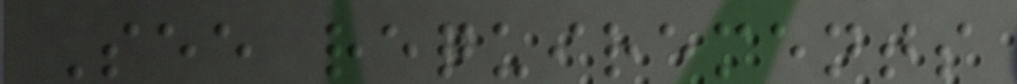See requirements
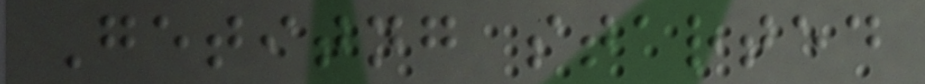Getitng started
